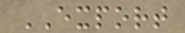EXPORT
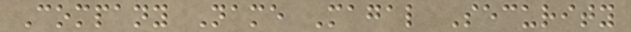Company Name Magal Security
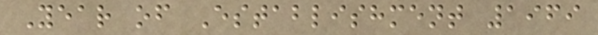Year of Establishment 1969
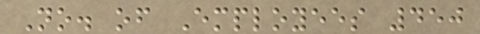No. of Employees 450
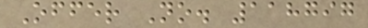Offer No. 118797
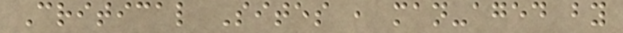Critical Sites , man-aged by
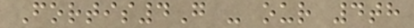Fortis4G - our 4th
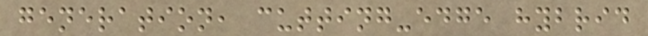generation, cutting-edge hybrid
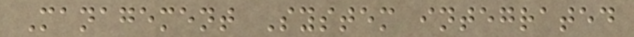Management System integrated
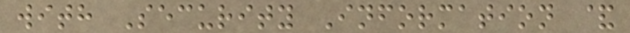with Security Information &
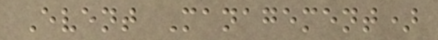Event Management)
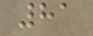81
